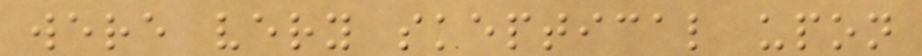were very skeptical upon
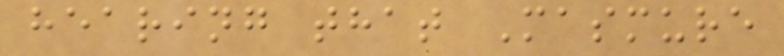hearing that Masmure
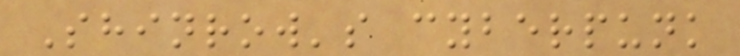Shinrow's cyberpunk
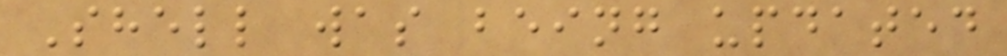Shell was being updated
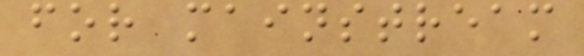for mainstream
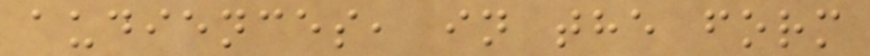audiences, in the form
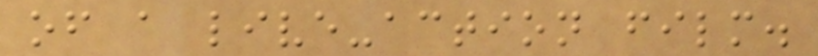of a live-action film.
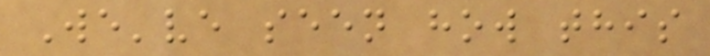We've seen how this
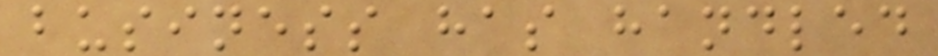business has handled
